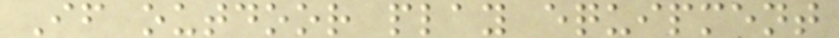If outdoor play equipment
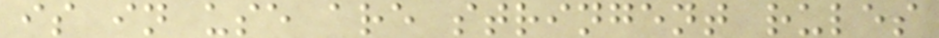is in use are stringent rules
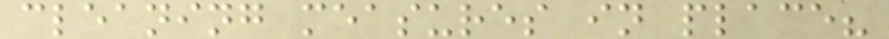cleaning measures in place?
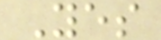Yes
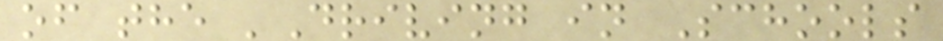of the 'Driving in Schools
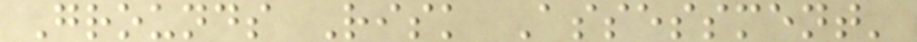Grounds Risk Assessment'
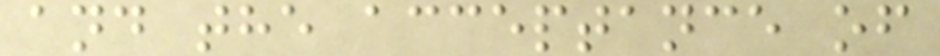and the acceptance of
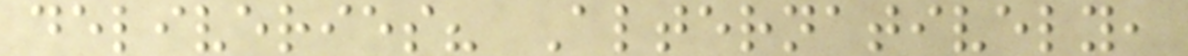deliveries? Alternatively,
